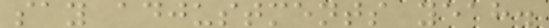say adjustments yeah.
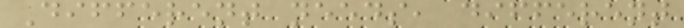Different needs, different
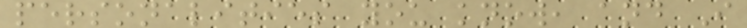personalities you know, and I
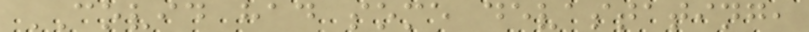COVID had some devastating,
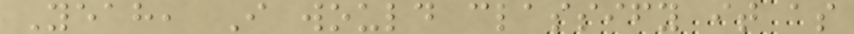Yeah, I would classify it as
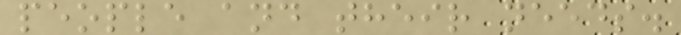people and their needs.
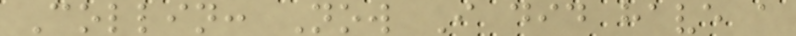Collin: Now I did have a
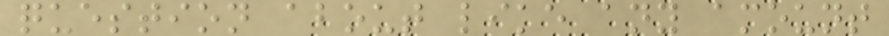question about like any amount
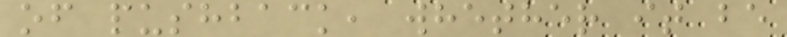of pushback, whether it be
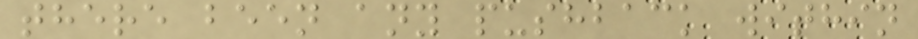there been any pushback within
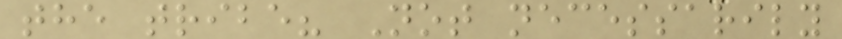the tribe? Not necessarily
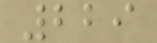229
